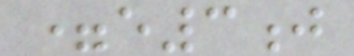=e3j
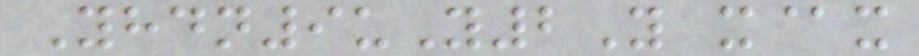Yhdn9uY2Y x@x
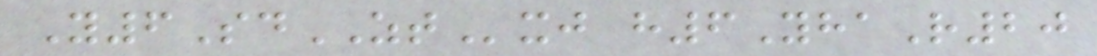Y6SdZTxj h6YhaR20
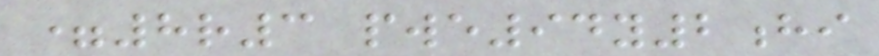=8r3 pwe94y2hi
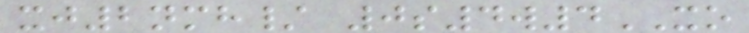xj2nmh/ 0s4w4XO
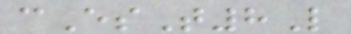cEsT8L
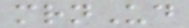mrnUd
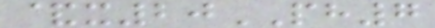&x20PH7
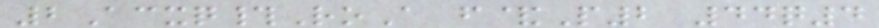2Acxq#RoA f&P2 44q4
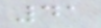41
